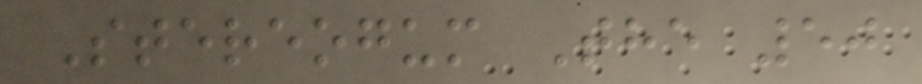Stereogum The 50
